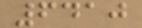6410
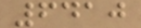6410
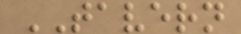TAVERN
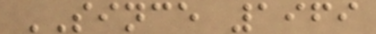SINCE 1969
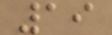19
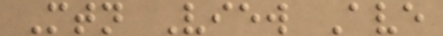Mtn View Ave
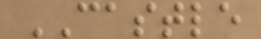CASTLE
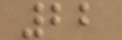22
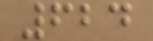624
